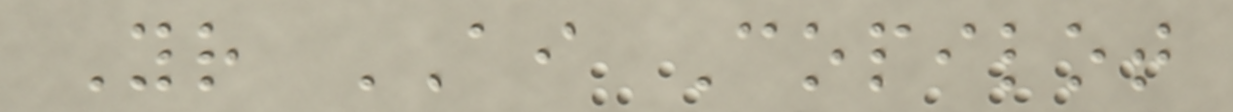Your AI Copilot
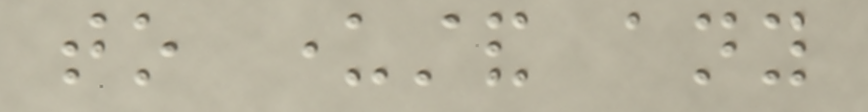to understand any
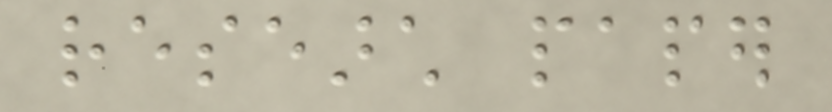research paper
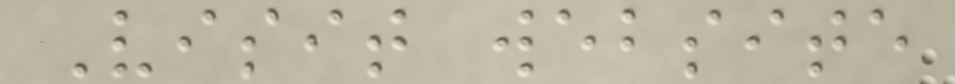Visit website
